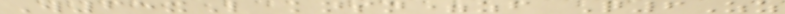W65xL knsn=zf Q6Zz
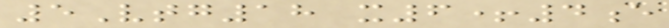5Vtg18 x6+4e
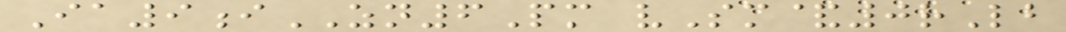Ia9iZN6Pm vSm&0rLb
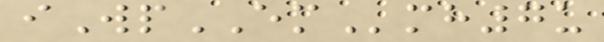iWpEMmh7u
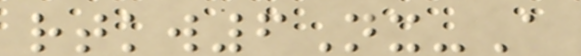rtkw6Nx-A
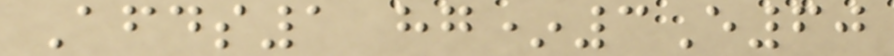Afds1 hg*3E60
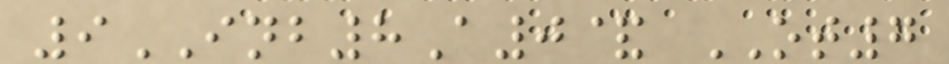9INB8A0& OT7
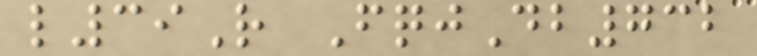l39R FqjDb732
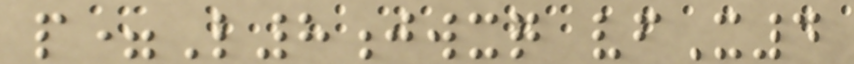p=L8jwxq vfX4
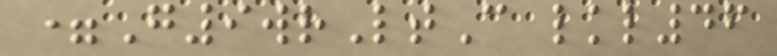=G9wrLtC lkl46
